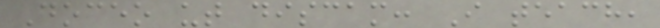Doceo ut discam: I teach,
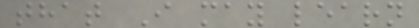that I may learn
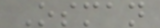Osman
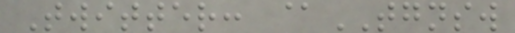Twitter: @TGNSW
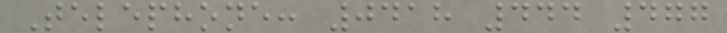Telephone: 0418 444 477
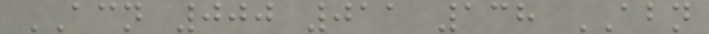ACN 000 011 138 ABN
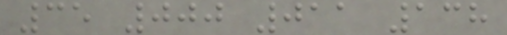35 000 011 138
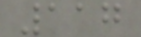117
